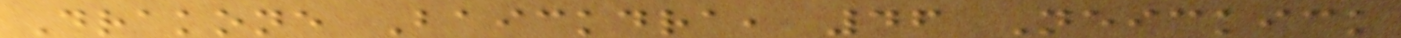Drakone Baickdra, 46 Neickick
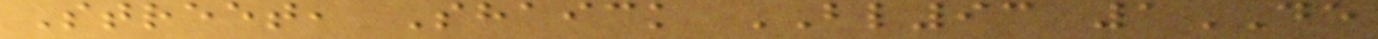Street, Shaick BL93 1DE
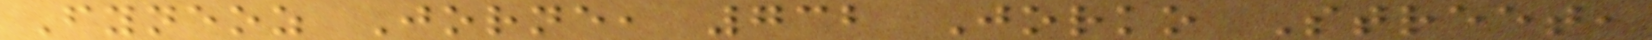Fyneoz Jorne, 732 Jorko Street,
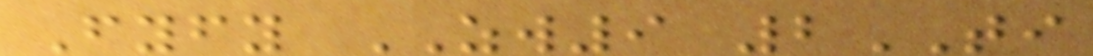Fyfy ZW9 2TI
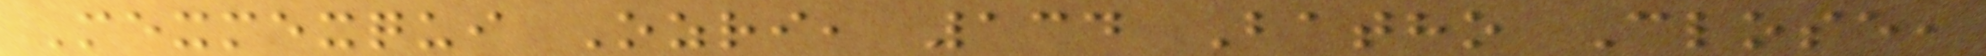Mexmexqui Ozri, 134 Batho Close,
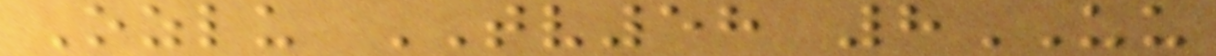Ozlu TV58 8UU
